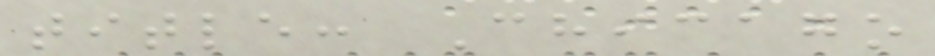title: Chicago
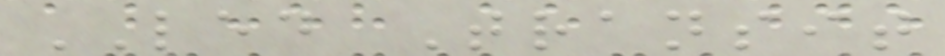LED Transit
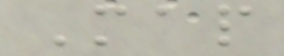Map
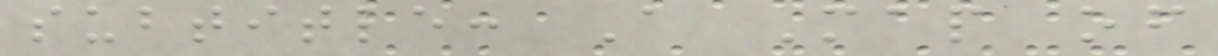subtitle: A Map of
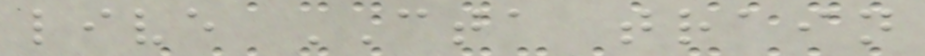live CTA train
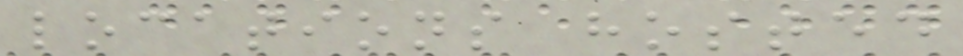locations hosted
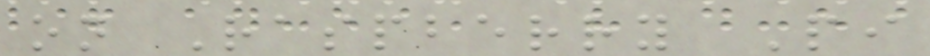on Raspberry Pi
